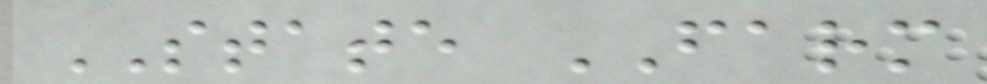STATE FARM
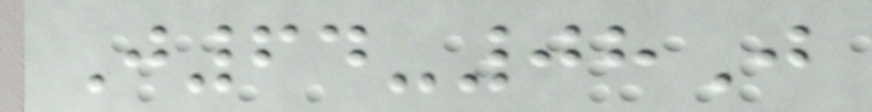J64-08J
